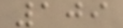109
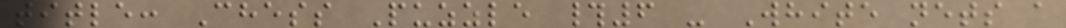title: Chess Puzzle #6 - White nets a
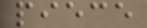piece
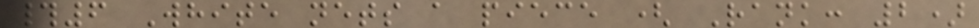#6 White nets a piece ( Rank: 2)
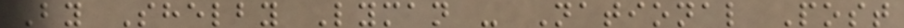By Shelby Lyman - National Post
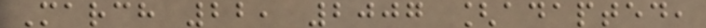March 22, 2007 [adapted,
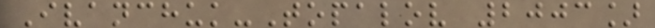Ivanchuk-Topalov 2003]
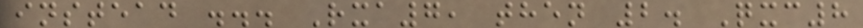instead ... Rxa7, then 2. Qxc8
